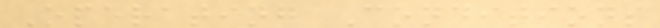Operating Conditions
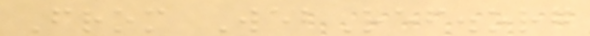From WebRef.org
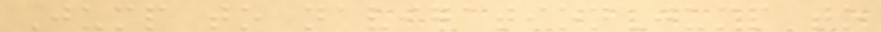Jump to navigationJump to
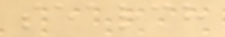search
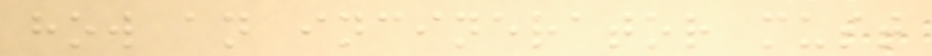how an incinerator must
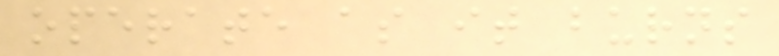operate as it burns
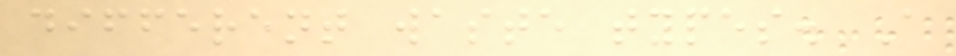different waste types. A
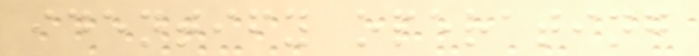identify operating
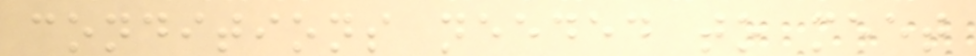conditions needed to meet
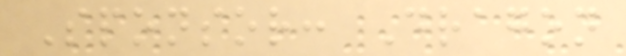Sponsor: Dragon
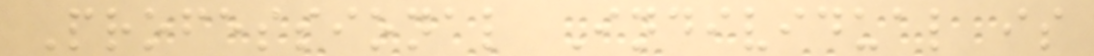Professional Individual is
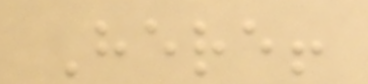Here!
